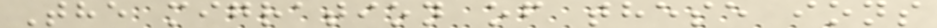The migration of these ions
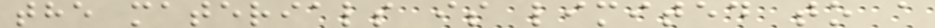the materials is limited to a
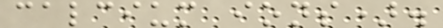calcium ions).
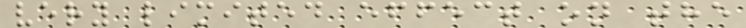very limited effect on the
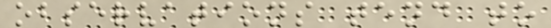observations tend to
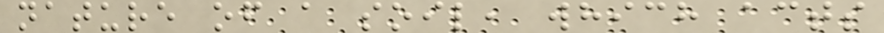nature of a soil, which acts
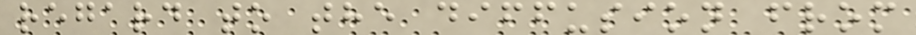regard to the diffusion from
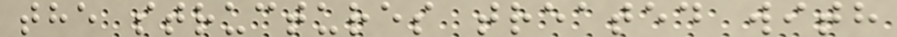the structures treated with
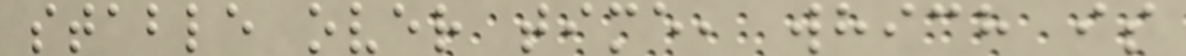stable over time, which is
